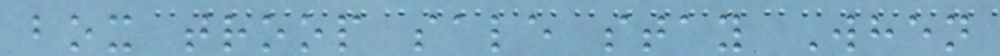box troop sale stay When
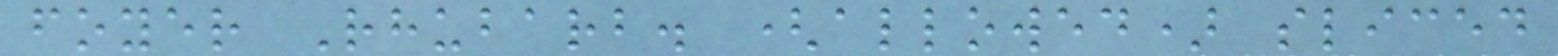foyer Rhubarb. (allowed) sliced
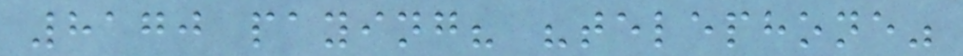8170 paying? "telephone"
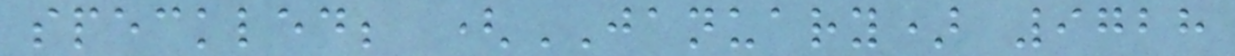speckled; (JANUARY) 9728
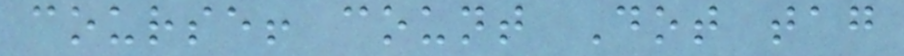course! count Dot tag
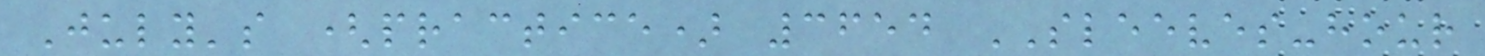July's (practice) 3654 SLEEVES-hour
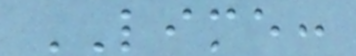LIME:
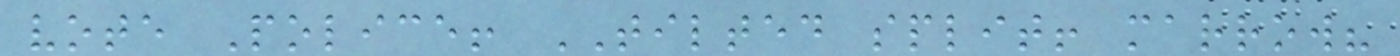vote Police! TILTED split! marrow?
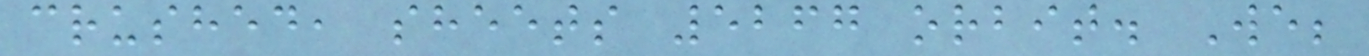crushed, sheets 5267 orbit. We;
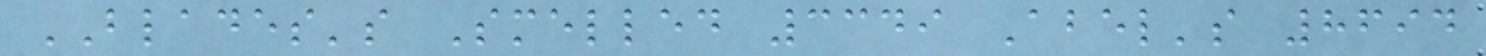BLADES's Smelled 3349 Abel's 8694
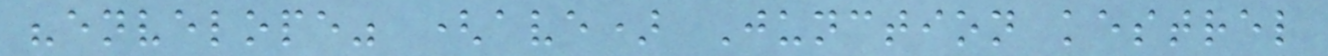"envelope" (ave) Junction kestrel
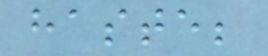haste;
